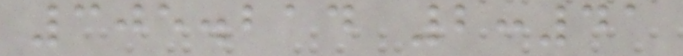305.214 2:41
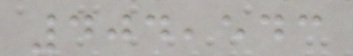404,543
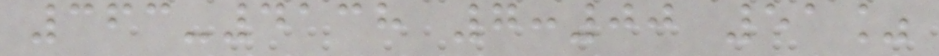363-4138 7:00 51%
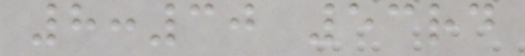8:30 53rd
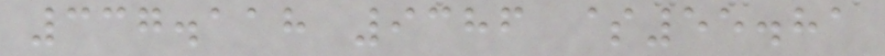337.118 9386 $55.81
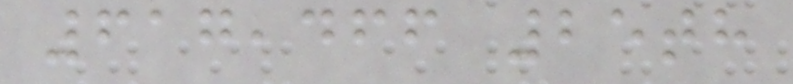617,466 25th
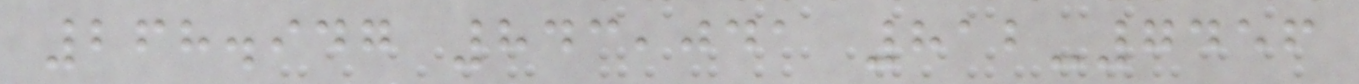268.947 843,041 812-7456
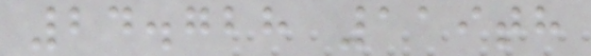24.728 119th
